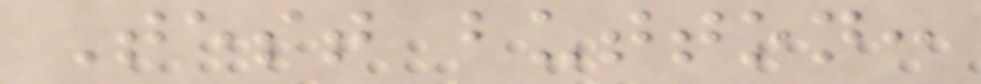Test button:
